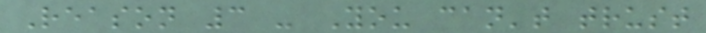Reason 3 - You can't trust
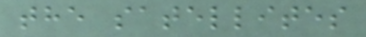the satellites
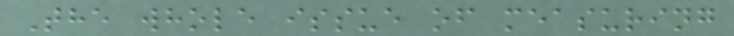The whole issue of measuring
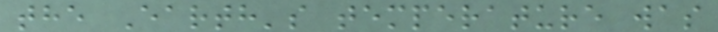the Earth's temperature was
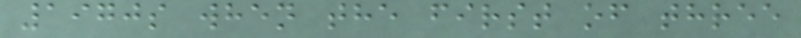1970s when the first of three
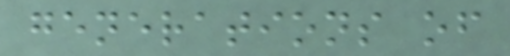generations of
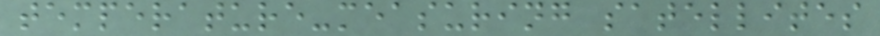temperature-measuring satellites
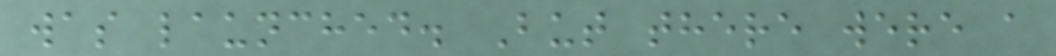was launched. But there were a
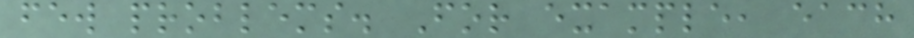few problems. For example, each
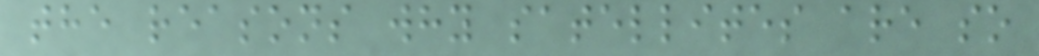the reasons why satellites are so
